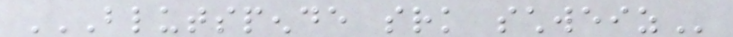BLUTSPENDE SRK SCHWEIZ
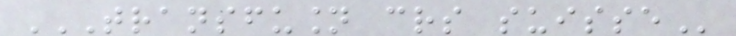TRANSFUSION CRS SUISSE
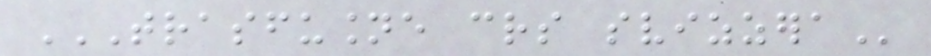TRASFUSIONE CRS SVIZZERA
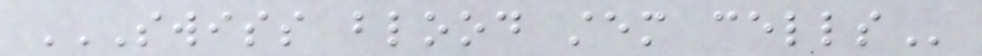SWISS BLOOD STEM CELLS
